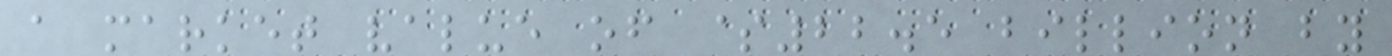a market value of $22.5 billion by
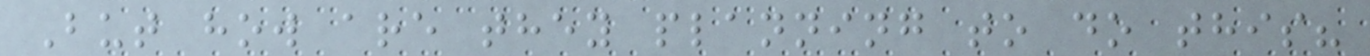But how are they planning to do this?
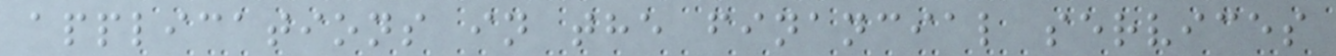applications in the financial services
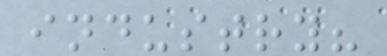industry?
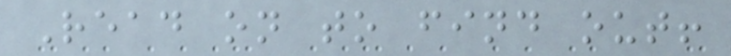Read on to find out!
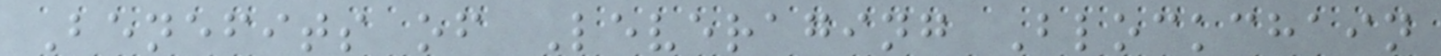Benefits of Leveraging Blockchain
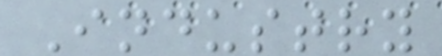Industry
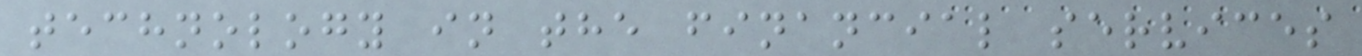technology in the financial services
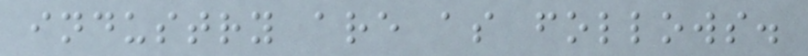industry are as follows.
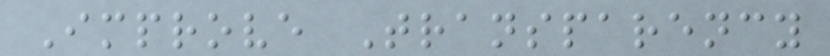Improve Transparency
